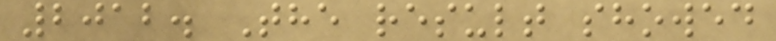2012. The result showed
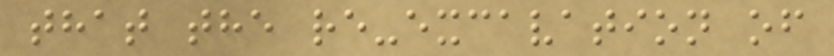that the re-excavation of
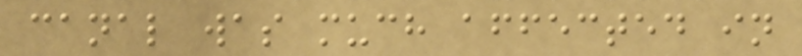canal was much affected in
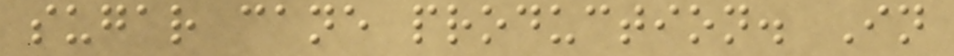sugar cane production. In
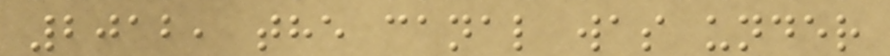2012, the canal was under
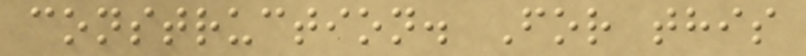construction. For this
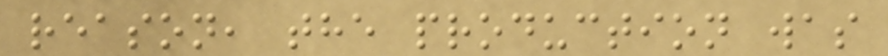reason, the production was
